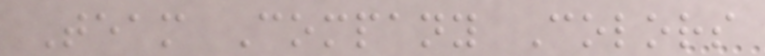Team Company Colors
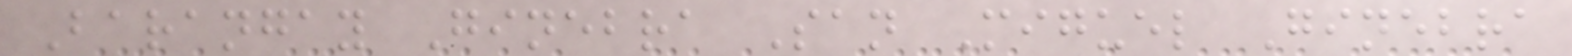Barangay Ginebra San Miguel Ginebra
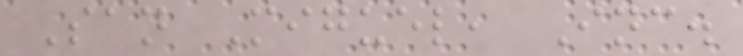San Miguel, Inc.
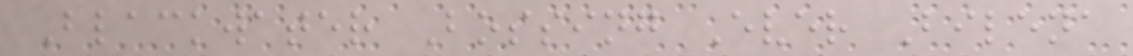Blackwater Bossing Ever Bilena
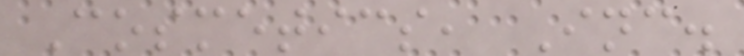Cosmetics, Inc.
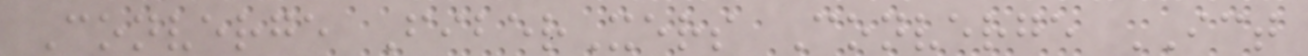Converge FiberXers Converge ICT
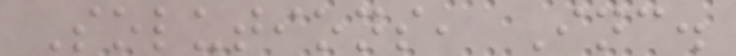Solutions, Inc.
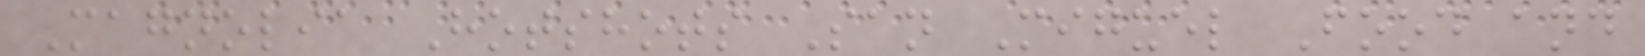Magnolia Hotshots San Miguel Food and
